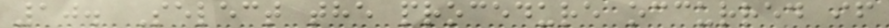10. Select the procedure occurred if
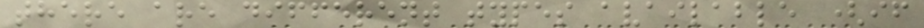there are different types available (if
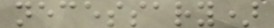necessary)
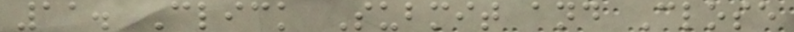11. Click Submit and Close
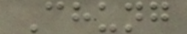Chung
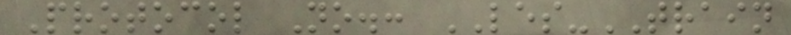Protocol No.: LES-TRAIN
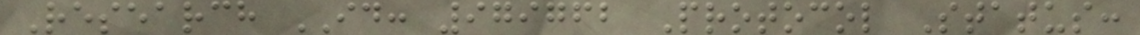Research ID: 979762 Protocol Status:
